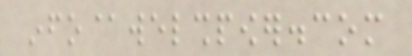info@welshpower.com
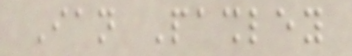Ian Pashley
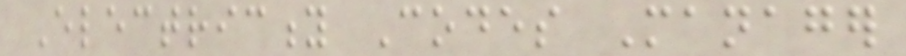Electricity Codes Manager
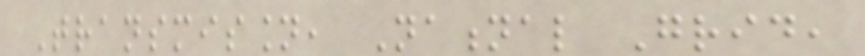Transmission, National Grid,
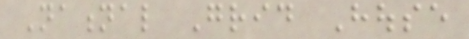National Grid House
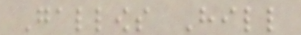Gallows Hill
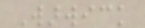Warwick
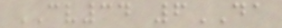CV34 6DA
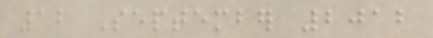12 September 2012
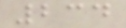234
